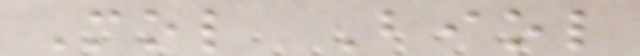Mol Biol
